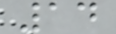14
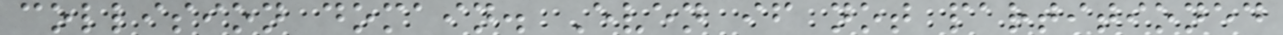collision domain. Even if not partitioned
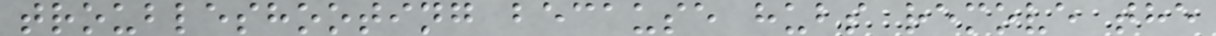troubleshooting because hubs remove the
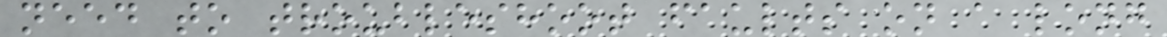need to troubleshoot faults on a long
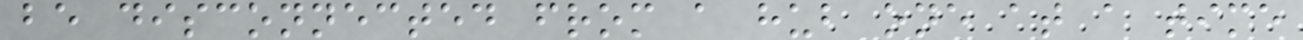be disconnected from a hub one at a time
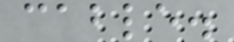cable.
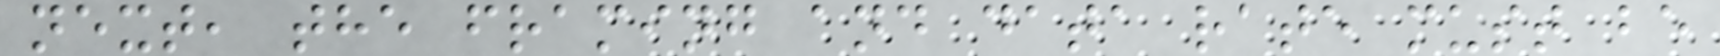next, the framing and data rate must be
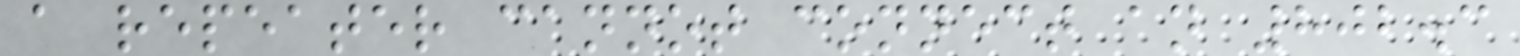a repeater cannot connect an 802.3
